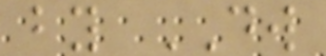by DW
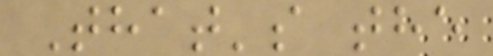That's the
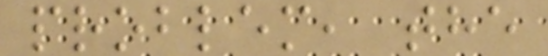problem, the
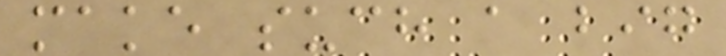make such a big
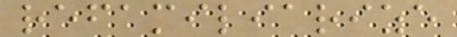refamiliarize
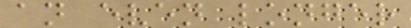an even longer
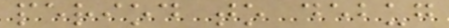period to debug
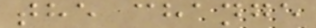the change
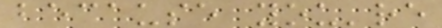because you're
